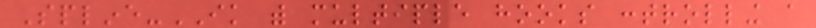Spline-IK with multiple hooks controlling a
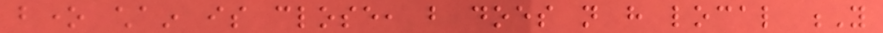bone chain is close, but does not have local Y
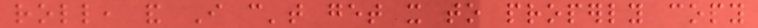roll, and I can't get it to properly copy
